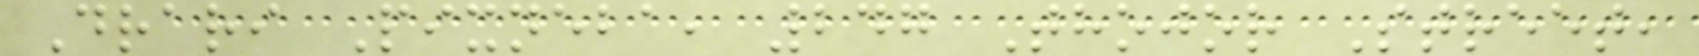Drari Pixneba, 247 Thojor Street,
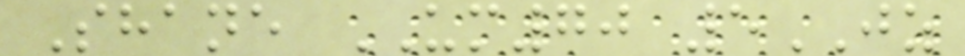Shane UM70 5JZ
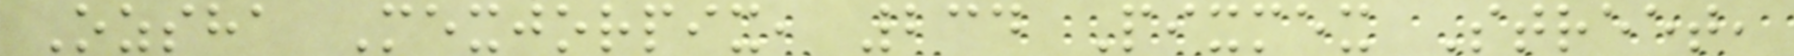Ozsha Mexjorpix, 234 Pixmex Street,
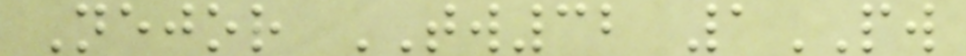Nejor TW32 1PW
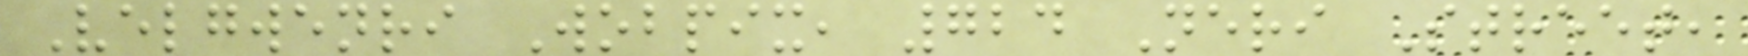Velgwenri Wobpix, 724 Neri Street,
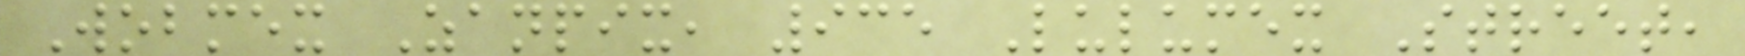Wobmex Zanpix, 935 Lulumex Street,
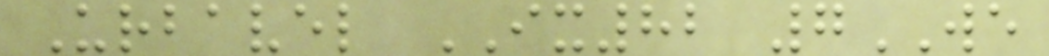Urbavel IX82 7WE
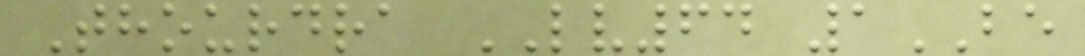Thourdra LV64 1BE
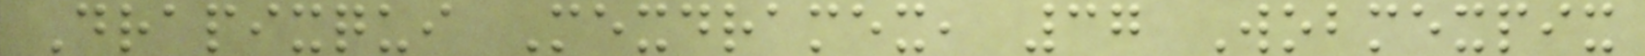Drapixqui Mexdramex, 37 Wobmexpix
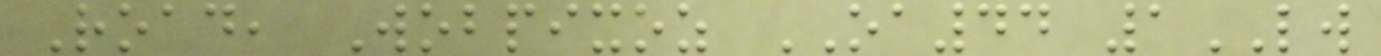Road, Wobpixoz OA44 1LW
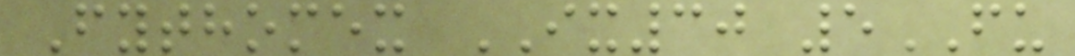Fythomex IX30 5FU
